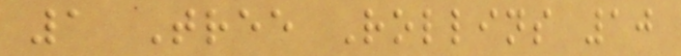1 Tree Rollins 10
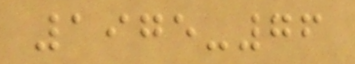1975-76
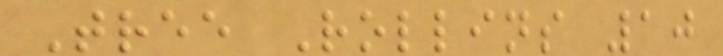Tree Rollins 10
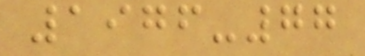1976-77
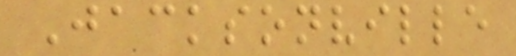Jacksonville
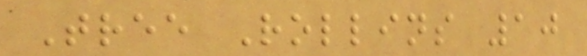Tree Rollins 10
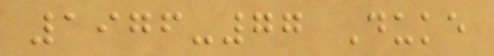1976-77 Duke
